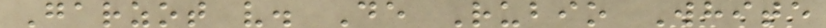Garzot v. De Rubio White
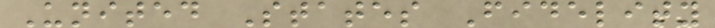United States Fidelity
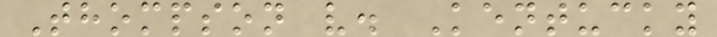Thompson v. Kentucky
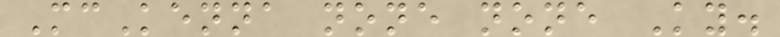McKenna none none Ky.
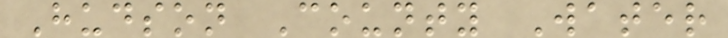Hudson County Water
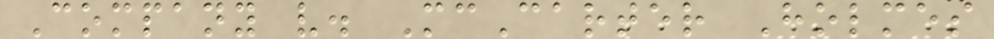Company v. McCarter Holmes
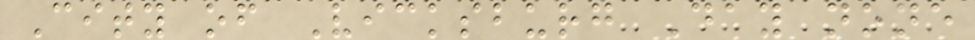City of Vicksburg Day none
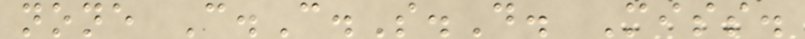none C.C.S.D. Miss.
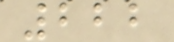222
